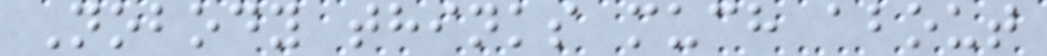Nobody thinks much about
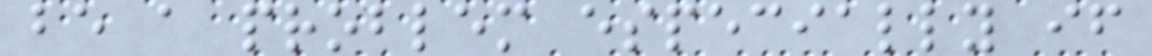be a problem especially if
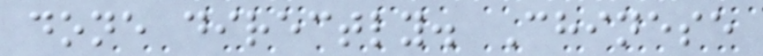done directly. Chinese
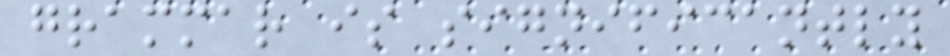grammar is significantly
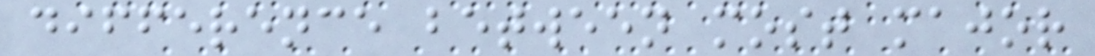difference between most major
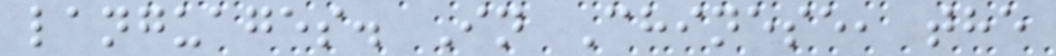languages. In Chinese, the
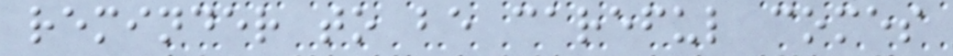reminder to be careful comes
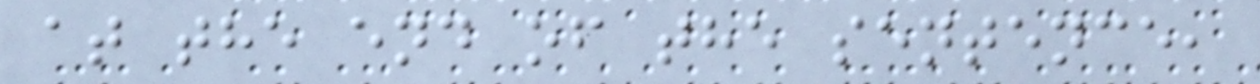at the end of the sentence,
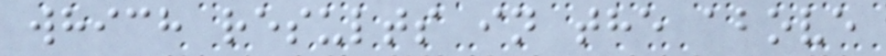which results in the above
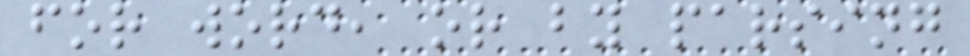for word, or by parsing
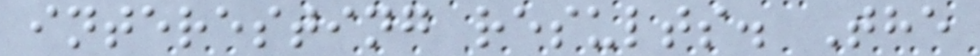interesting results. The
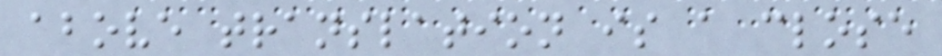above translation is a close
